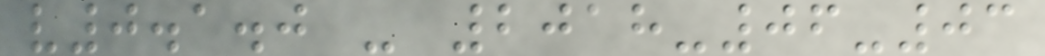v0.1.0 - 2018-06-03
